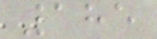185
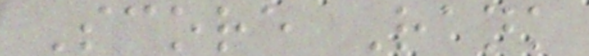Score Rank
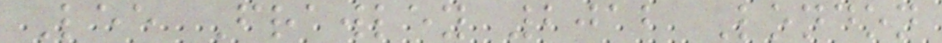Lee Frawley 2012 London
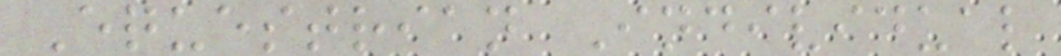Equestrian Individual
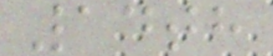14th
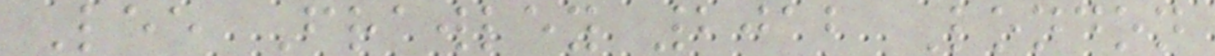Lee Frawley 2012 London
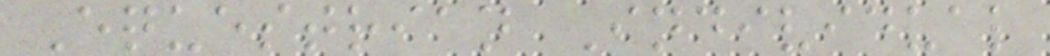Equestrian Individual
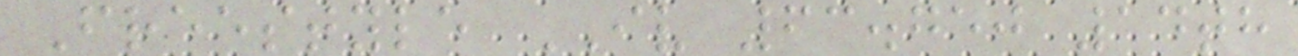Freestyle IV 63.750 14th
